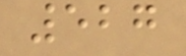527
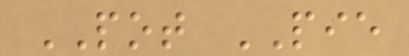POT PIE
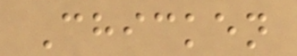Chicken
